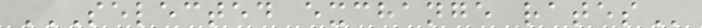SELECTED EXCHANGE RATES
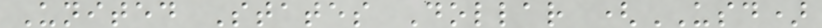United States Dollar (USD)
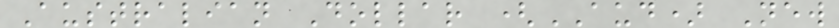Australian Dollar (AUD) New
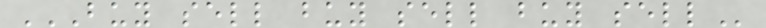BUY SELL BUY SELL BUY SELL
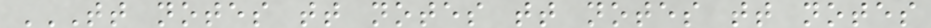TT NOTES TT NOTES TT NOTES TT NOTES
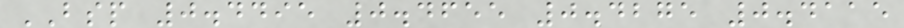BSP 0.4495 0.4655 0.4275 0.4115
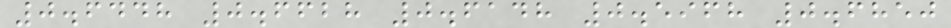0.6448 0.6628 0.6148 0.5968 0.6850
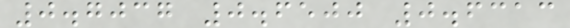0.7037 0.6500 0.6313
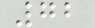72
